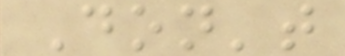Don't
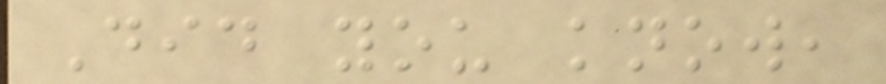Did you know,
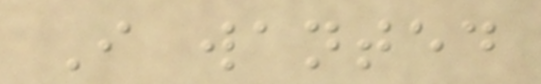I wanted
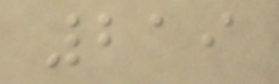219
